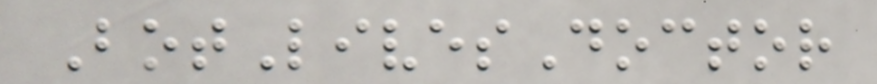BotLivesDoctor
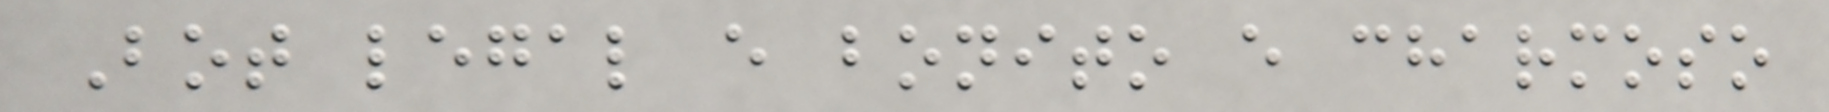Bot legal e bonito e charmoso
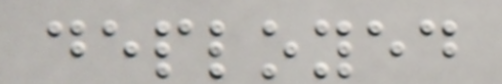deployed
